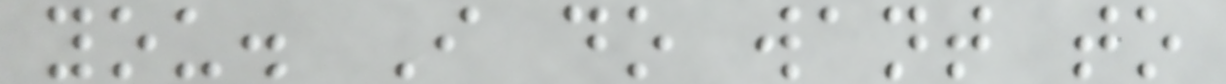you. I do want to
